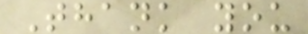Thank you
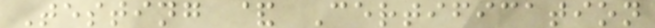Testing & Certification
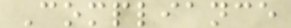Compliance
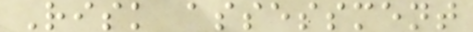Risk assessment
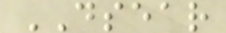DSEAR
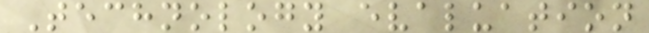Technology evaluation
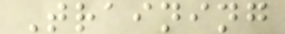Training
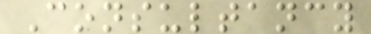Consultancy
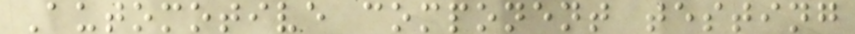Automotive component testing
